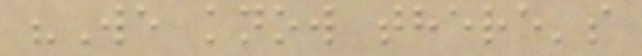"We know there's
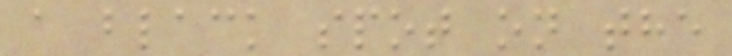a black spot on the
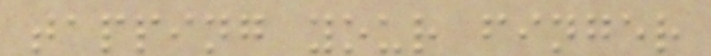tapping your finger
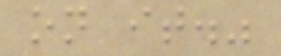on it."
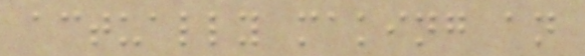actually making an
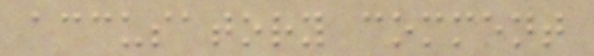accusatory comment
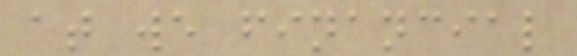at we financial
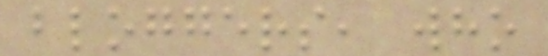bloggers, who
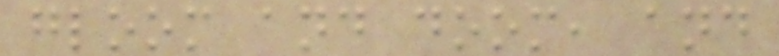gloom and doom, and
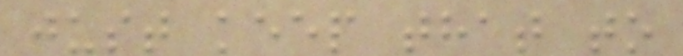just keep that to
